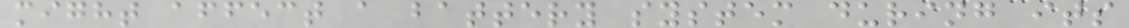might affect a battery system during its
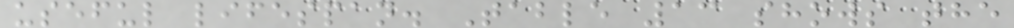useful lifespan. Table 13 shows the
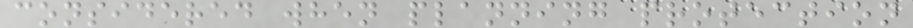considered when planning protection
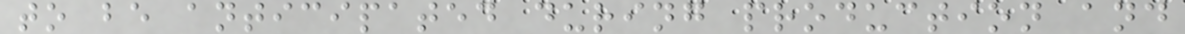to be anticipated during production and
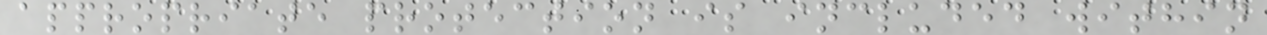appropriate protection is included within
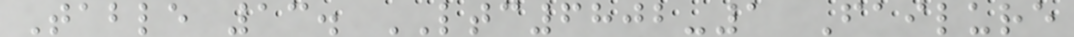Table 13. LTC6802-1 Failure
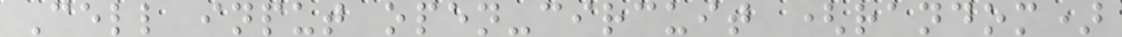Cell input open-circuit (random)
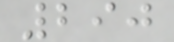290
